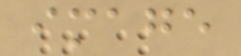image
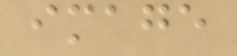image
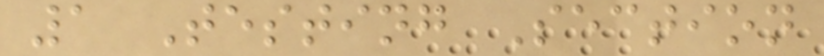1 Testing Section
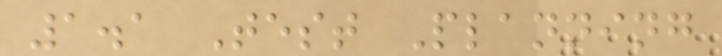1.1 Test Planning
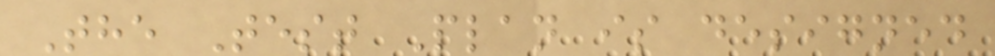The Test Plan is designed
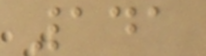141
